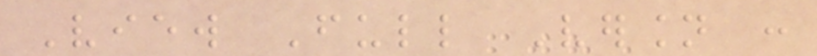View Full Version :
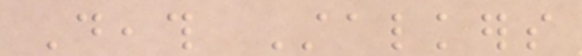Death Stalkers
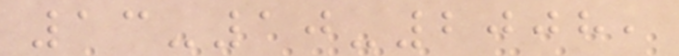13-10-2008,
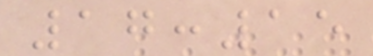17:15
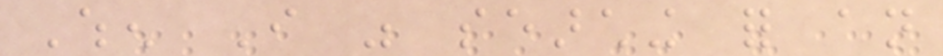When I was searching for an
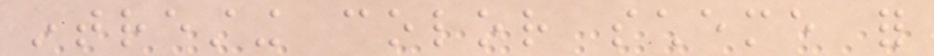intresting color scheme for
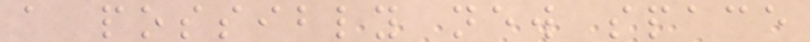a possibly new space
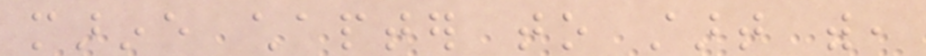marine chapter to start with,
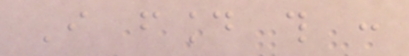I found this :
